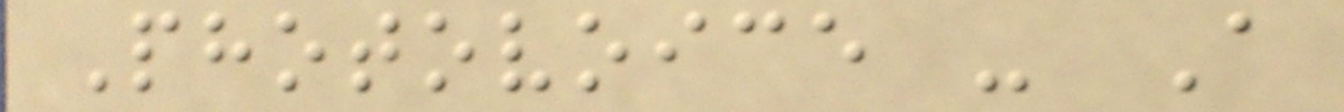Photovoice - A
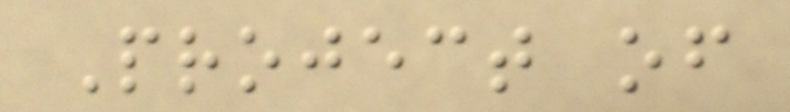Project of
